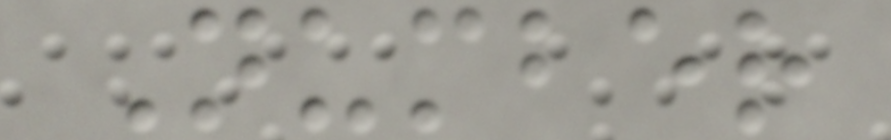Number
